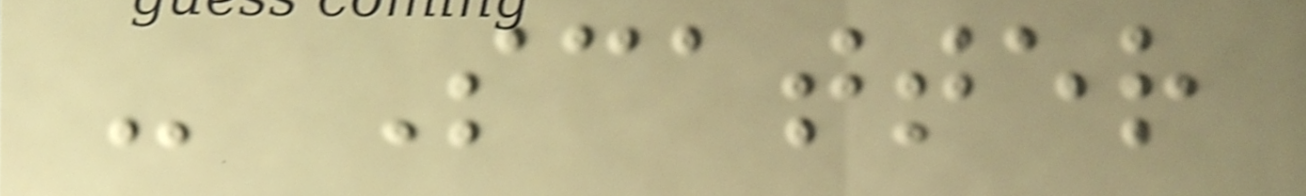- Scatter
